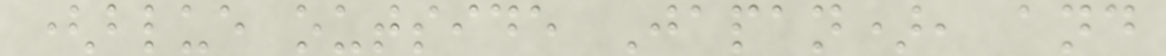(blue outside Japan), and
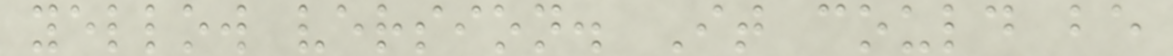yellow version. It could be
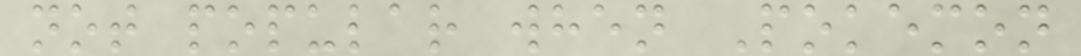not popular when Pokemon
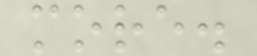more.
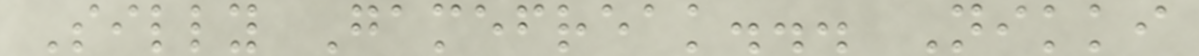Silly Gamefreak... Nikki
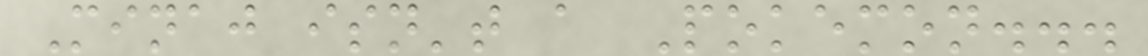Minaj isn't a Pokemon...
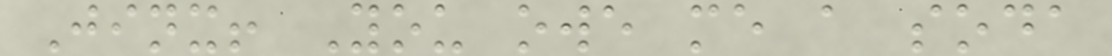Jinx! You owe me a soda
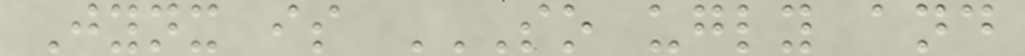Jynx is SO UGLY AND
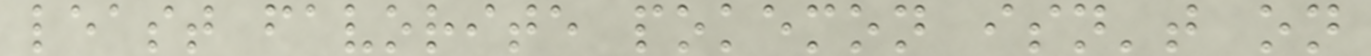least favorite pokemon isn't on
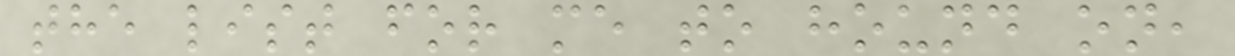the list for me to hound on,
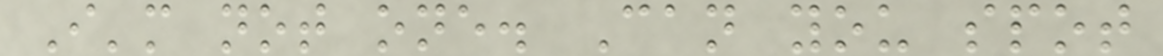I'm not one. Can you spot
